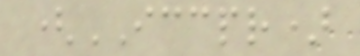(ICCPR)
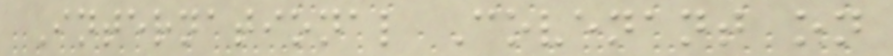International Covenant on
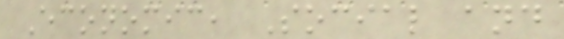Economic, Social and
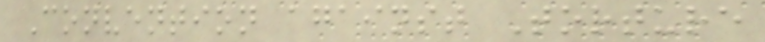Convention against Torture
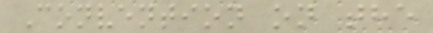Convention on the
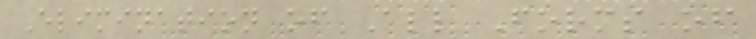Elimination of All Forms of
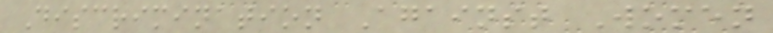Discrimination Against Women
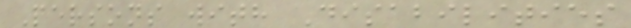Persons with Disabilities
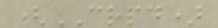(CRPD)
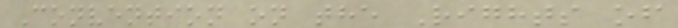Convention on the Rights of
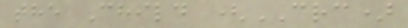the Child (CRC)
